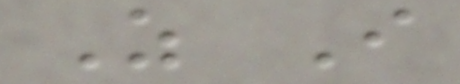As I
